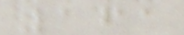161
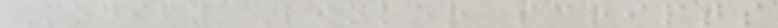Modify Linker scripts
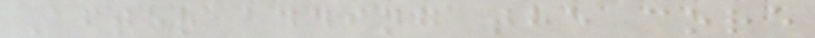After adding the core
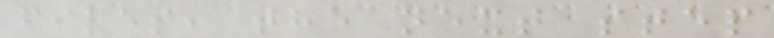files, the next step
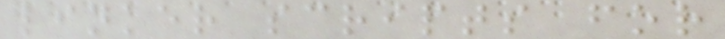linker scripts for
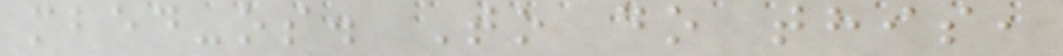mbed-os. To do this,
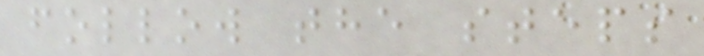follow the steps
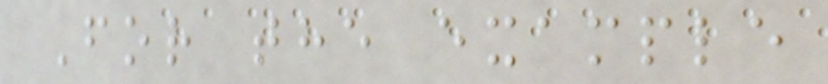For the example
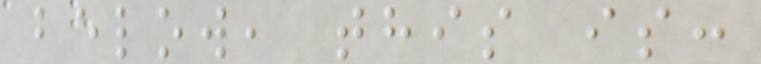below, this is:
